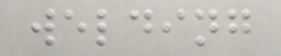welding
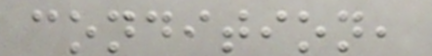condition,
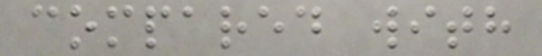compared with
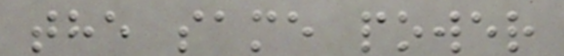the same power
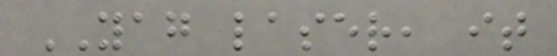YAG laser, it
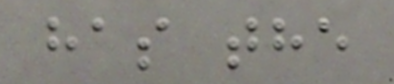has the
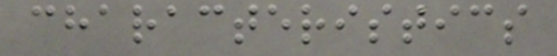characteristics
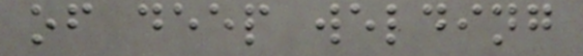of deep welding
